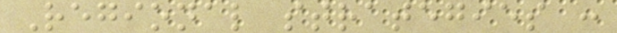Regional strategies :
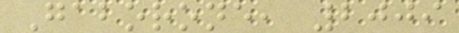Gaborone, 2009
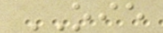OIE
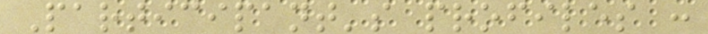Participant's profiles :
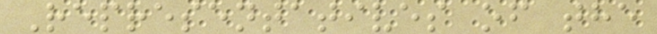Representatives of the
